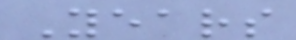Years
